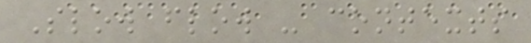Slow flow - contexts
